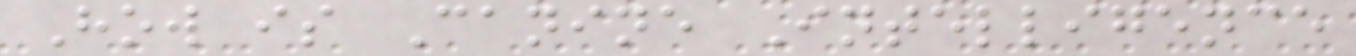How is Canine Intelligence
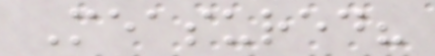Measured?
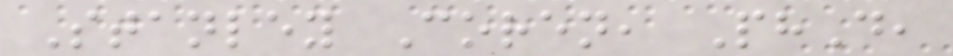Stanley Coren, PhD,
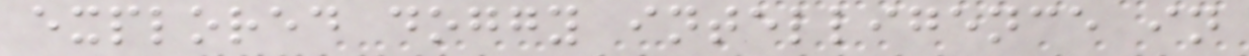explored doggy intelligence in
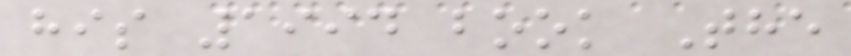his 1994 book The
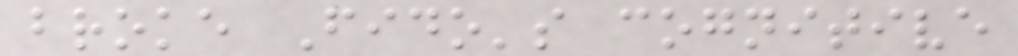broke Fido's cognitive
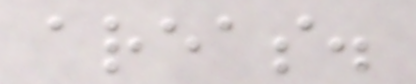areas.
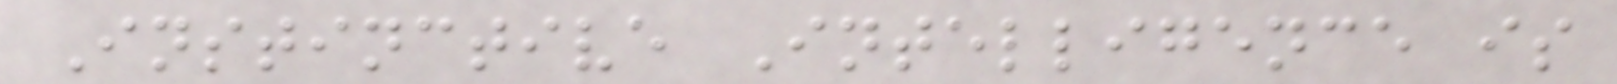Instinctive Intelligence is
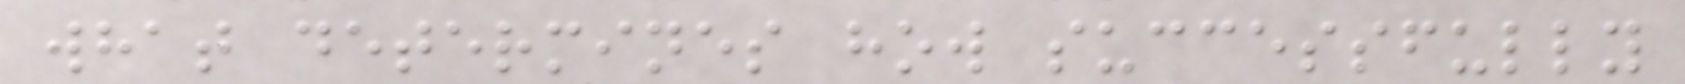what determines how successfully
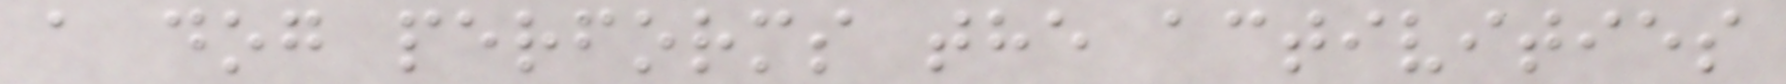a dog performs the activities
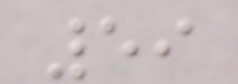59
